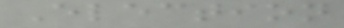Election
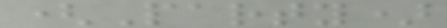(Party)
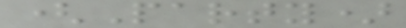(Party)
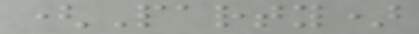(Party)
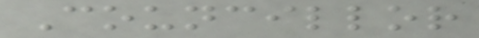Councillor
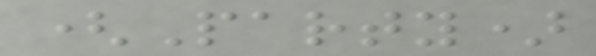(Party)
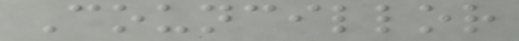Councillor
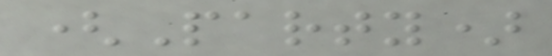(Party)
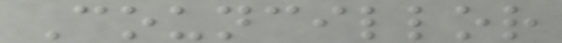Councillor
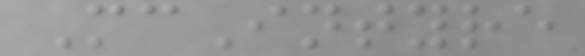McIntyre
